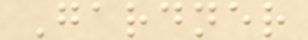Gardner
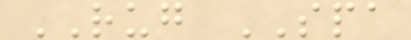RUG SPA
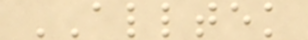ALLTEK
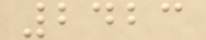2423
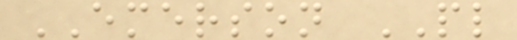EMERSON PL
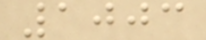1003
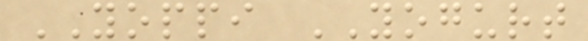YOPPI YOGURT
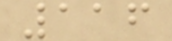116
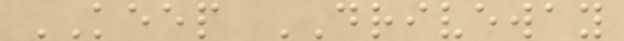KEEP DRIVEWAY
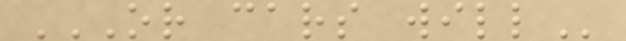OR CARS WILL
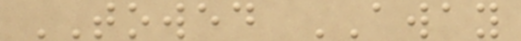TOWED AWAY
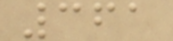361
